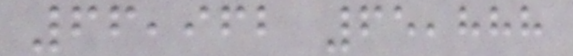66,962 65,888
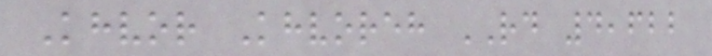Khvor Khvoreh RD 4,622
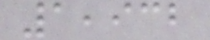1,932
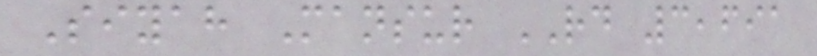Siyah Mansur RD 3,691
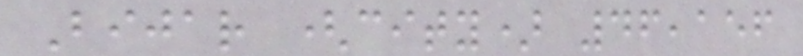Bijar (city) 46,156
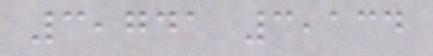3,741 3,134
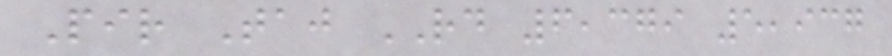Pir Taj RD 6,379 5,937
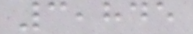3,845
